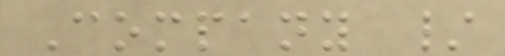Company /
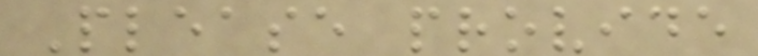Please provide
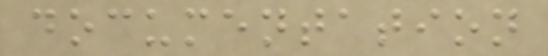documentation
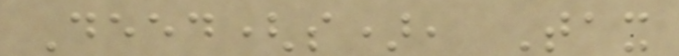Deed(s), Tax
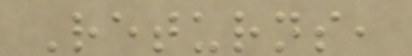Returns,
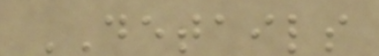DETAILS
